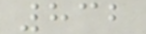832
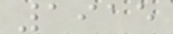1915
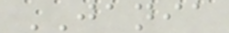JANIA
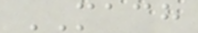MACH
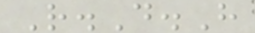R.D.H
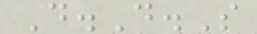D.D.S
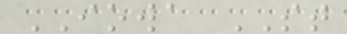IOWA ST
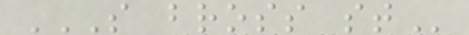S BROSS ST
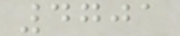4701
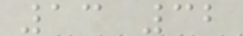13 32
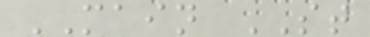MAIN ST
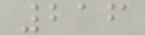216
